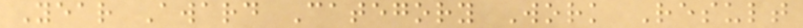Year Award Category Work Result
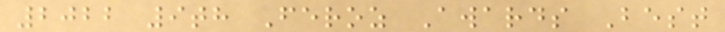2022 9th Feroz Awards Best
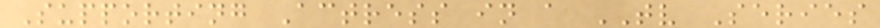Supporting Actress in a TV Series
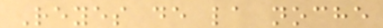Reyes de la noche
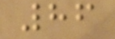86
